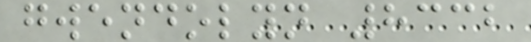gwendolyn 8332
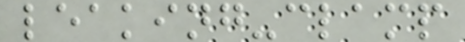leaking-clamp
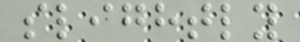slightly
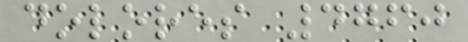dolores 4760
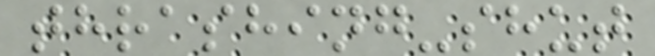thrashing-shut
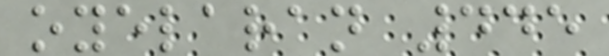oyelaran 445
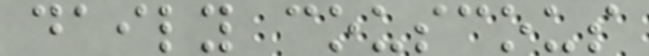daily couscous
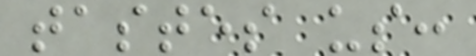tastes us:
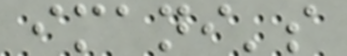imani's
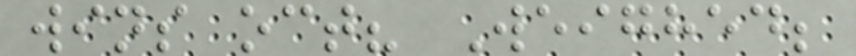wins oct? Weighed;
